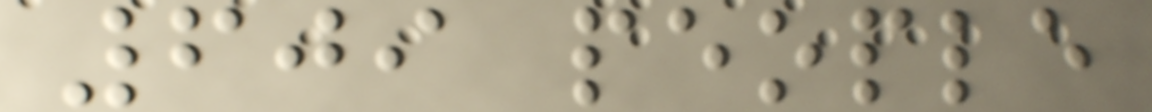609 people
